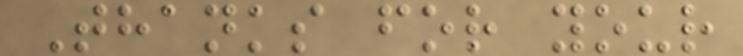Thanks for your
